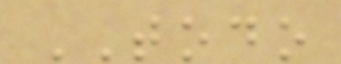TODO
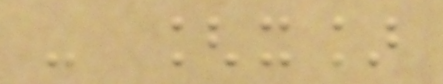- [x]
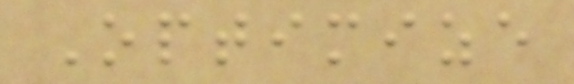Optimize
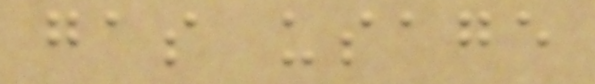gas usage
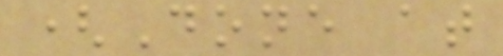(Done at
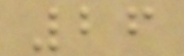26
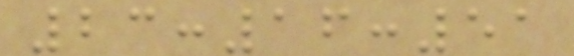23:16:51
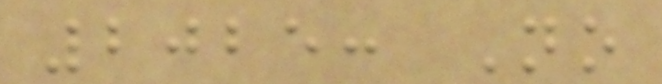2025: No
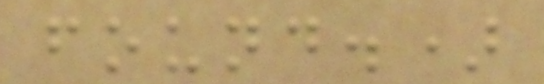found.)
